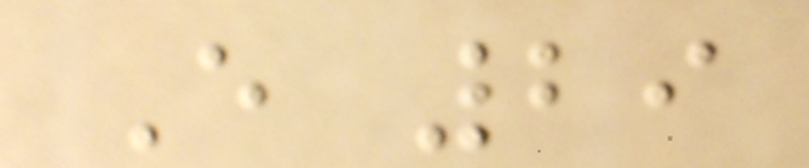E 29
